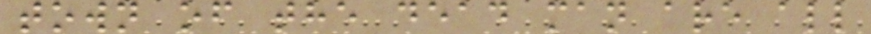town of the dead man are all
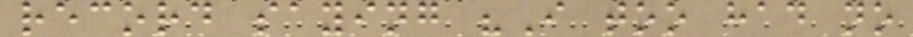record saying "I too had no
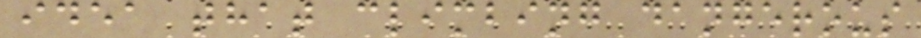idea that climbing dangerous
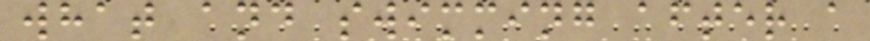what and swimming after a
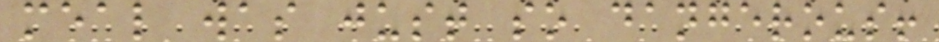meal was just so dangerous!
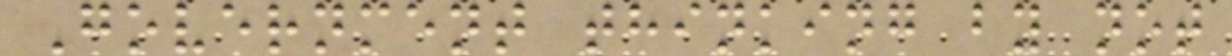Government thinking by not
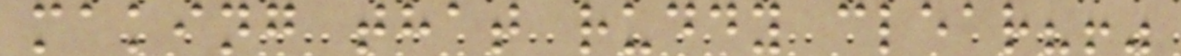making that ruddy clear?!"
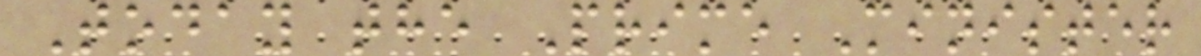Today the Prime Minister
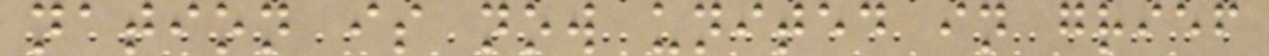nation is now united in grief
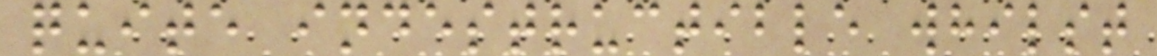quite indestructible whilst
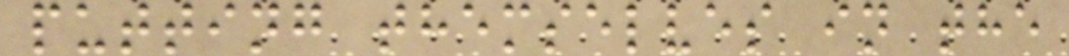putting themselves in the
